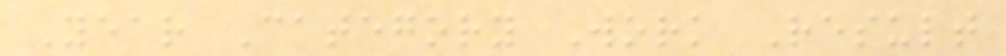Year Category Work Result
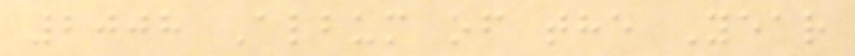2008 Album of the Year
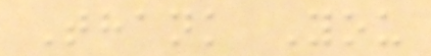Thank You
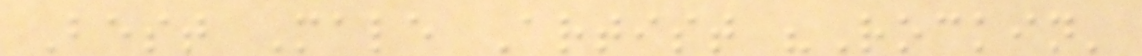Best Male Artist "Rockin'
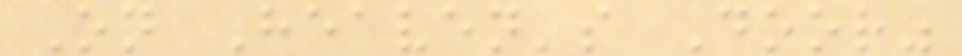On Heaven's Door"
